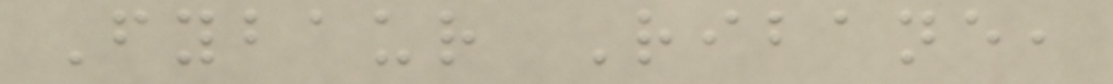Fybaur Ribane,
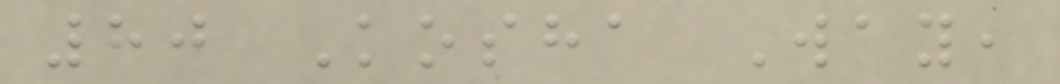80 Kosha Way,
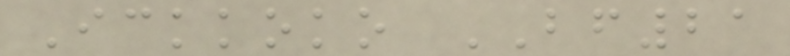Ickkoko BF21
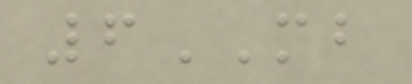6MB
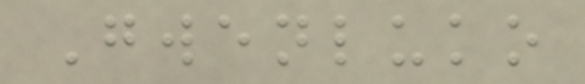Gwenluko
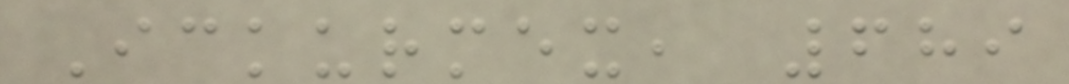Ickurmex, 689
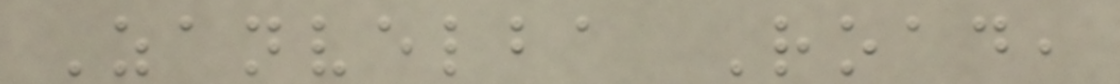Zanvelba Road,
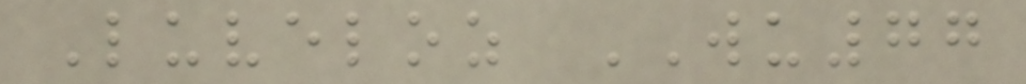Luveloz WU77
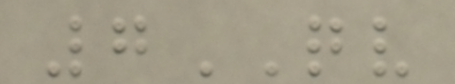7QV
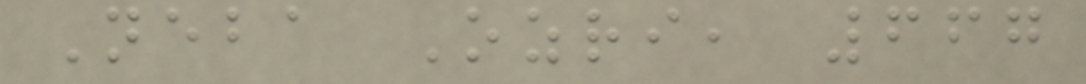Neba Ozri, 667
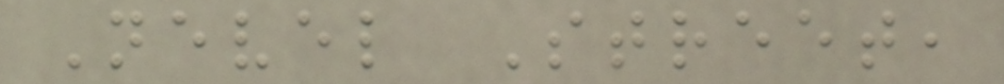Nevel Street,
